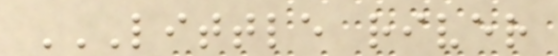LITTLE RIVER
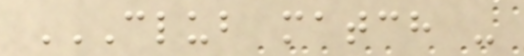CLUB MATCH -
